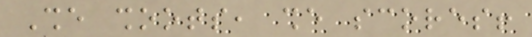She shoots, she scores!
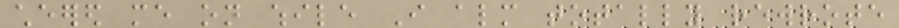cheered me on while I almost totally rewrote
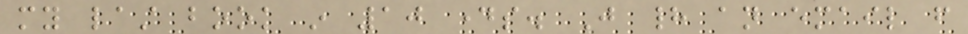my last book in 10 days. Just had an email from
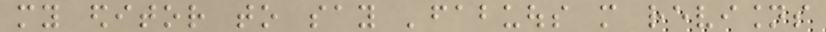my editor to say 'fabuous more revisions
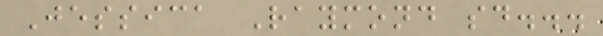Jessica Raymond said...
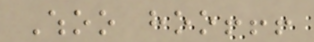Whoo hoo!!!
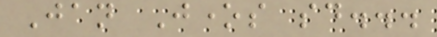Jan Jones said...
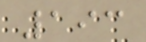193
